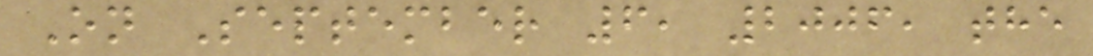On September 6, 2006, the
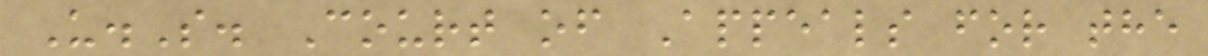U.S. Court of Appeals for the
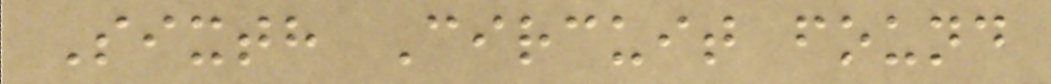Sixth Circuit found
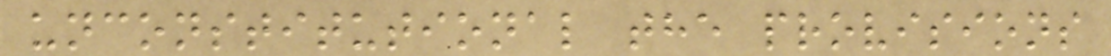unconstitutional the provisions
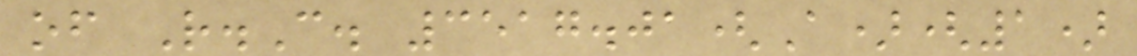of R.C. 3517.01(A)(1)
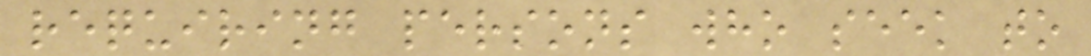requiring persons who seek to
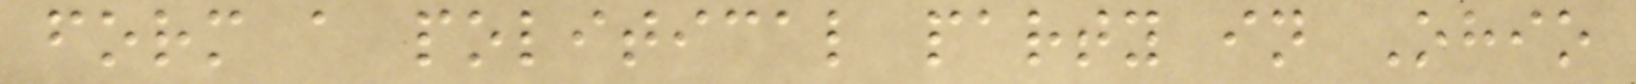form a political party in Ohio
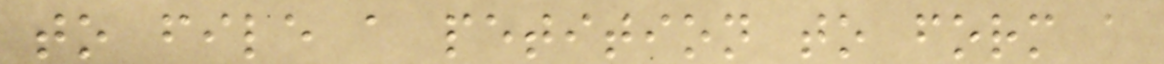to file a petition to form a
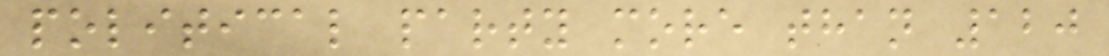political party more than 120
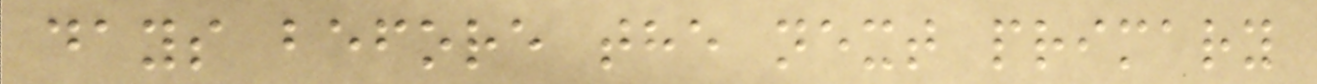days before the next primary
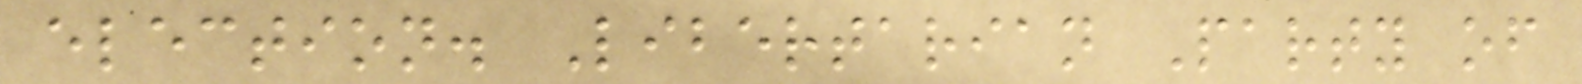election. Libertarian Party of
